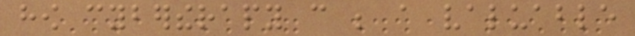how cybertherapy can be a valuable
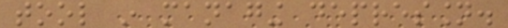tool in managing depression.
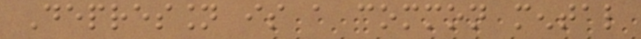Depression is a common mental
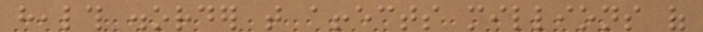health disorder that affects millions of
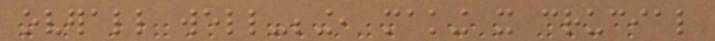overall well-being, making it crucial
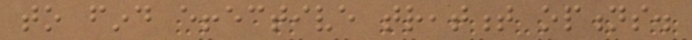to find effective treatment options.
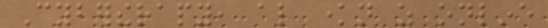Cybertherapy, also known as online
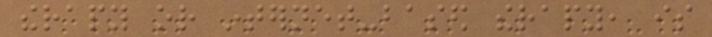therapy or internet-based therapy, is
